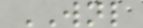WNL
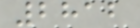2812
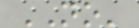NO'
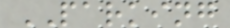PARKING
